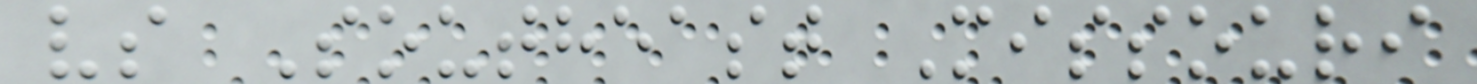vs Southeast Missouri
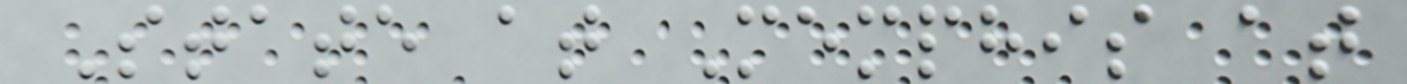State at Memphis at
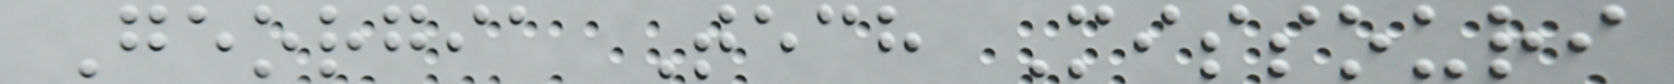Georgia Tech Missouri
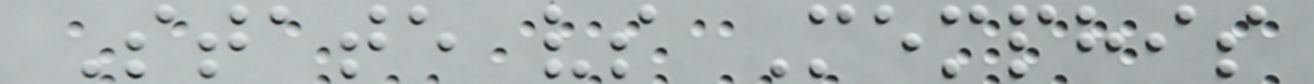State vs Memphis
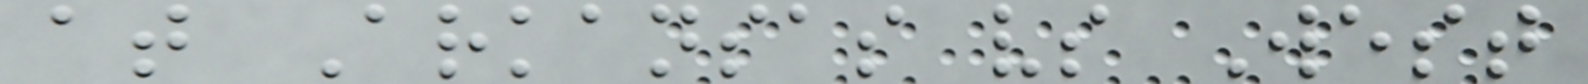at Arkansas vs West
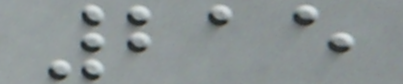215
